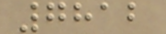7812
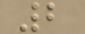2
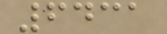6431
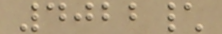4022\
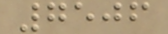7506
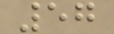57
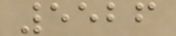5526
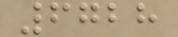6728
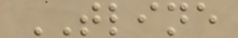TLINE
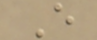E
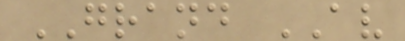GRAND AV
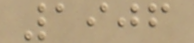1906
